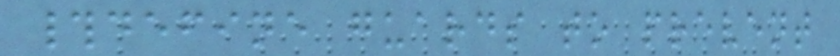#define guards to prevent
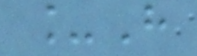_H
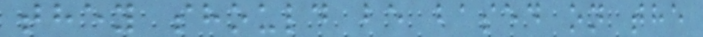they should be based on the
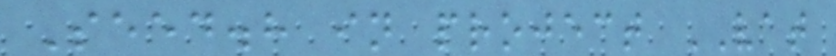Seed.h in project VAT
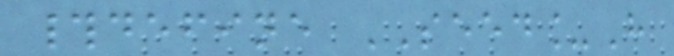#define SEED_H
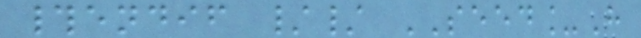#endif // SEED_H
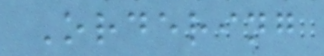Ordering
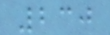230
